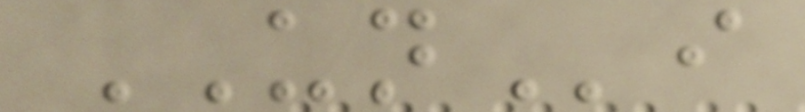UNi
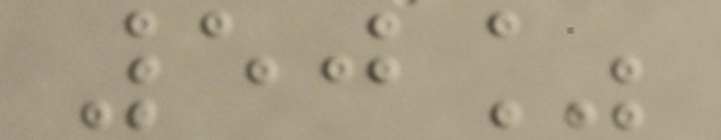50%
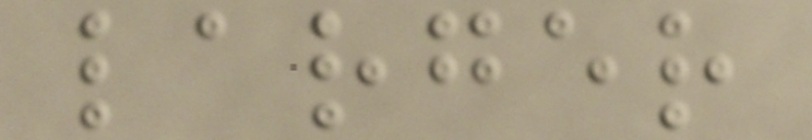larger
